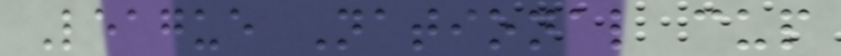League National cup
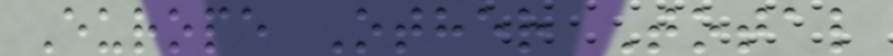Europe Other Total
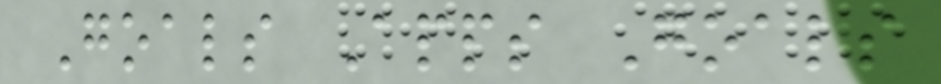Goals Apps Goals
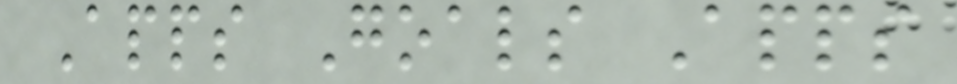Apps Goals Apps
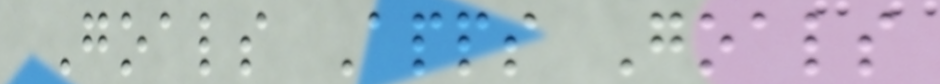Goals Apps Goals
